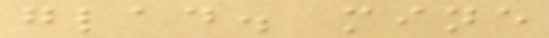glad. mine
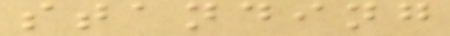standing
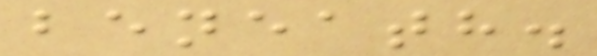beneath.
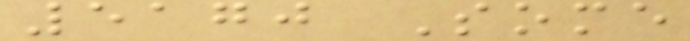5170 Some
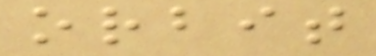orbit
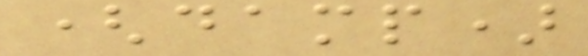(damp)
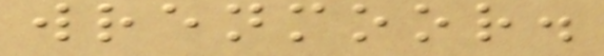wrenmoor.
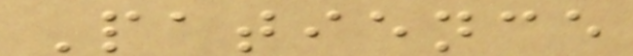Patience
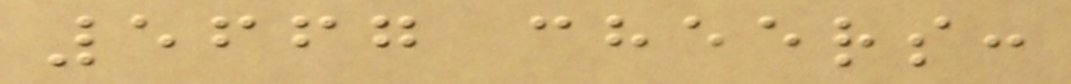5667 cheers:
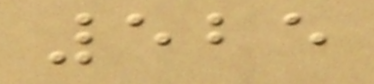525
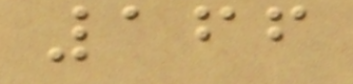166
